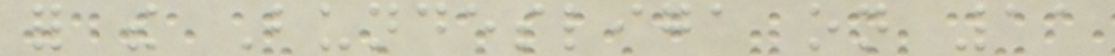for the Bundesliga on 11
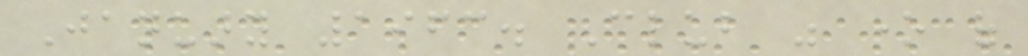January 1963. Club was one of
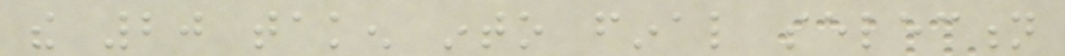the 20 taken into final selection
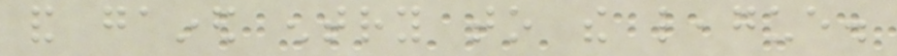and gained entry to the league.
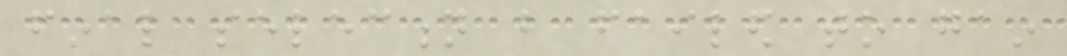final selection but failed to gain
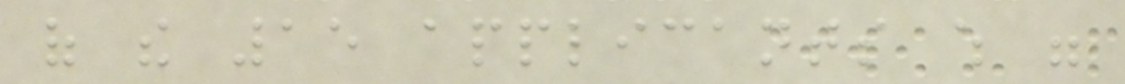of the 15 applicants which were
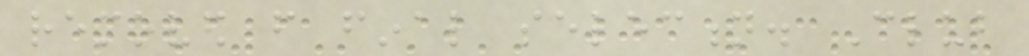removed from final selection. Club
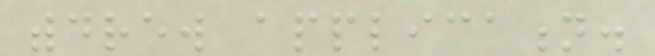withdrew application.
